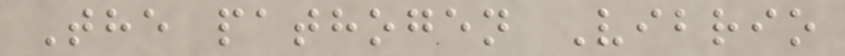The pathogen Vibrio
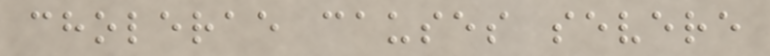cholerae causes severe
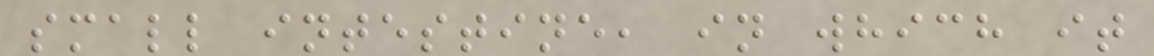small intestine, in which it
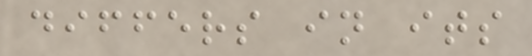differs in its
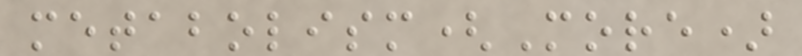metabolism(More)
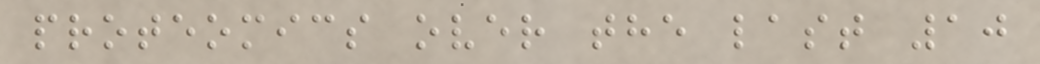proteomics over the last 10
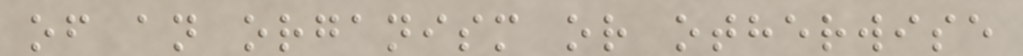of an organism or otherwise
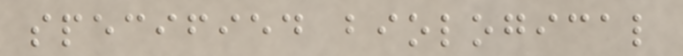specified biological
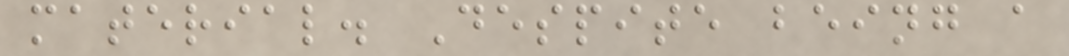material. Despite being a
